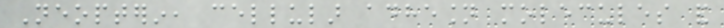Neopterin, cellular adhesion molecules and
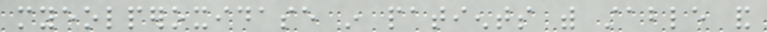myeolperoxidase in patients with stable and
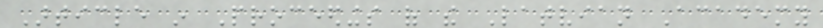Article in Proceedings of the Latvian Academy
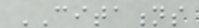CITATIONS
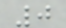0
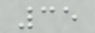35
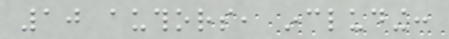10 authors, including:
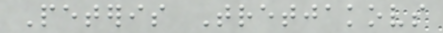Peteris Tretjakovs
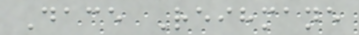Dace Reihmane
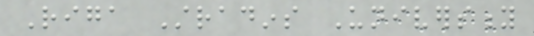Riga Stradins University
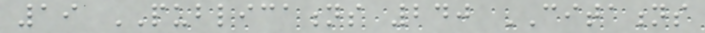19 PUBLICATIONS 240 CITATIONS
